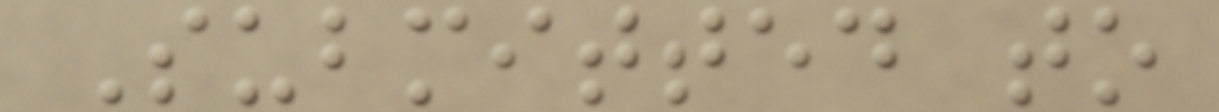Submitted to
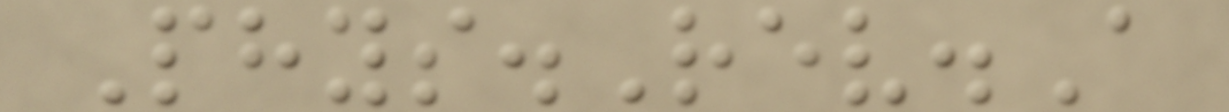Phys.Rev.A
